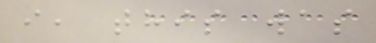i, this was
